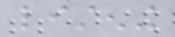listening
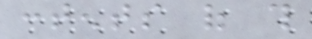contents of this
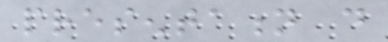presentation do
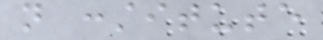not constitute
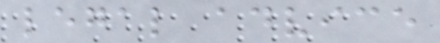legal advice
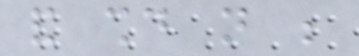and should not be
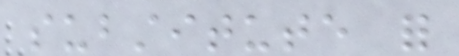substitute for
